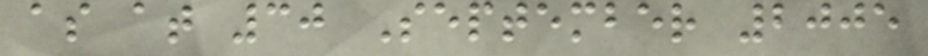as at 30 September 2005
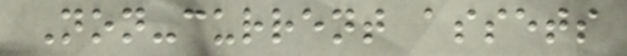Non-current assets
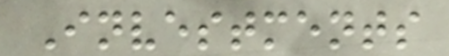Investments
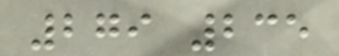279 235
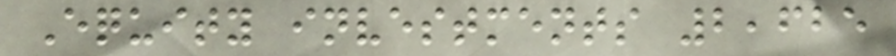Equity investments 2,625
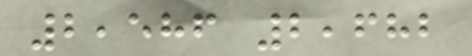2,586 2,682
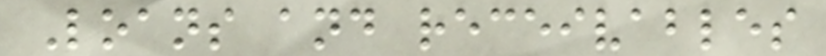Loans and receivables
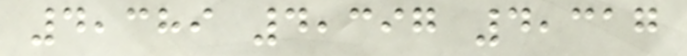4,389 4,397 4,317
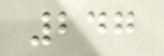247
